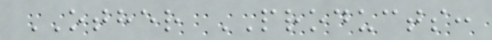OTHER PRODUCTS:
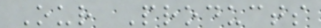Our Products
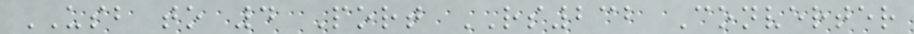USB to 4 Port RS232 Converter
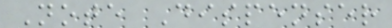Note Dispenser
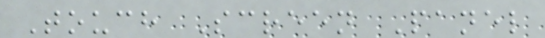Touch Screen Panel
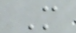M
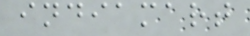indiamart
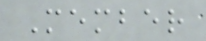Member
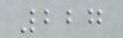227
